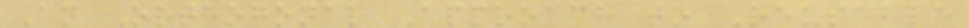An Orthogonal Approach to Reusable
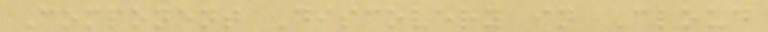Component Discovery in Cloud
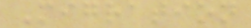Migration
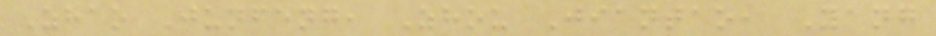Zhao Junfeng, Zhou Jiantao, Yang
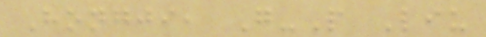Hongji, G-P Liu
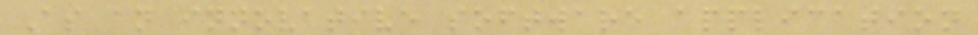As an innovative software application
